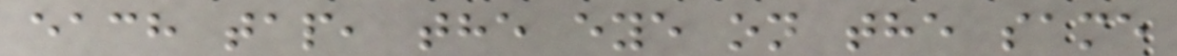each tap, the eye on the same
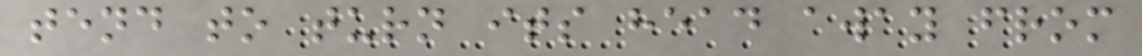tend to turn its head away from
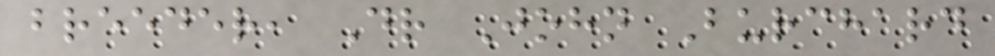breeder, Dr John Burchard
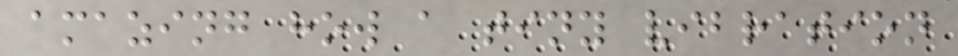amazing how a tiny vibration
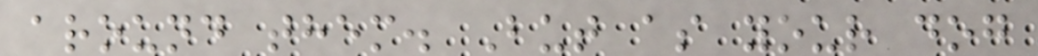around them. But as your dog
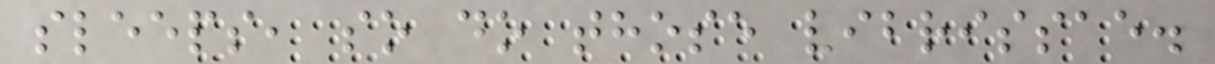sleeps, so do those vibrissae.
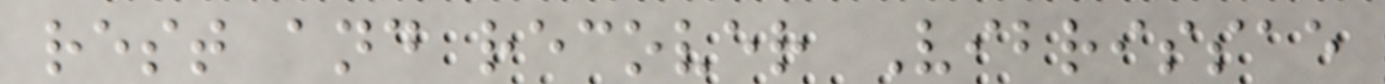rest and recover Vibrissae
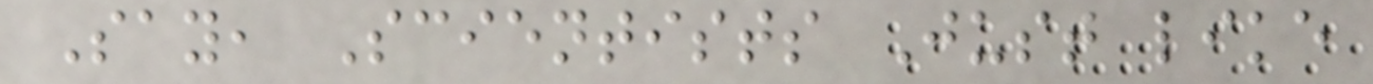Say, Scientists Just like
